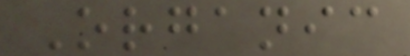Organic
